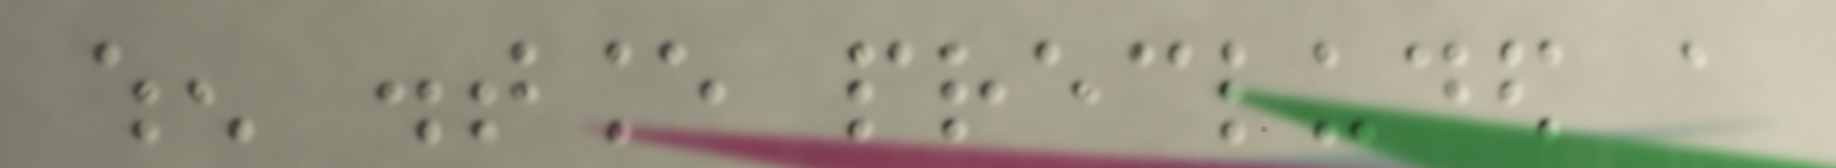when distance precluded a
